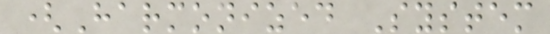(Harmonized System
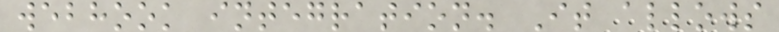webhook integration. It allows
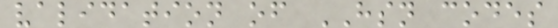validation of HSN codes
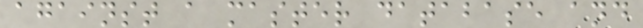against a master database and
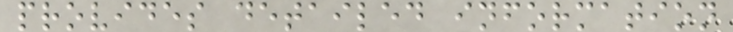provides detailed information
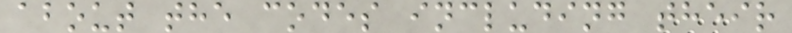about the codes including their
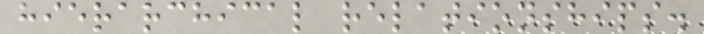hierarchical relationships.
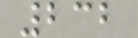232
